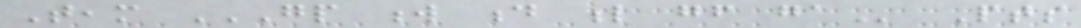Team GP W D L GF GA Pts
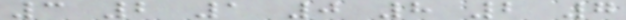3 2 1 0 8 2 7
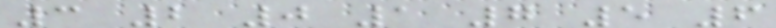3 2 0 1 7 5 6
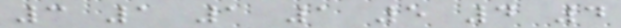3 1 1 1 5 4 4
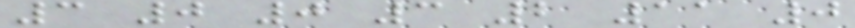3 0 0 3 2 11 0
